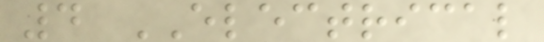4 ELECTRICAL
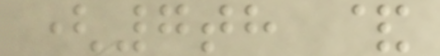(7th &
